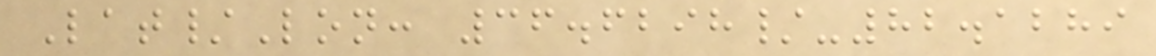Lat/Lon: 36.6298/-82.1289
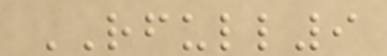RFULL9
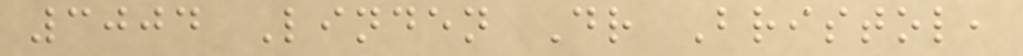3004 Linden Dr Bristol,
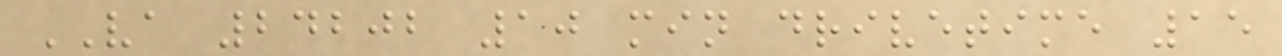VA 24202 10 min drivetime 15
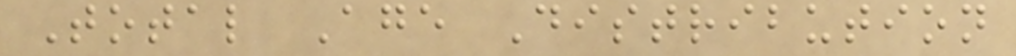Total Age Distribution
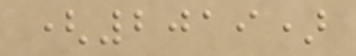(2019)
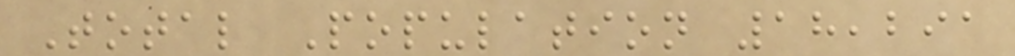Total Population 18,291
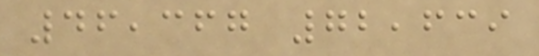46,367 72,639
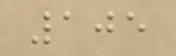105
